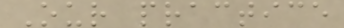Our practice
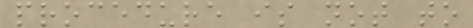procedure is not to
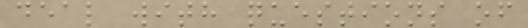deal with questions of
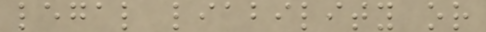legal liability or
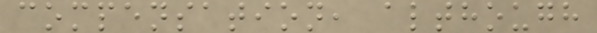compensation, although
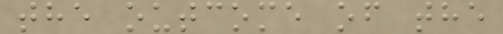the outcome of the
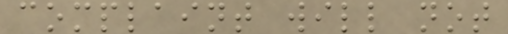complaint will not
